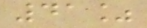41%
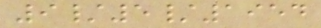9/5/1954
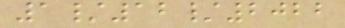1/12/2022
